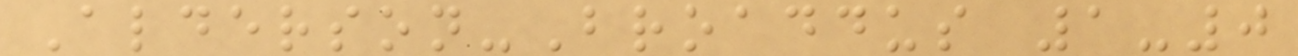Alderson-Broaddus 1-0
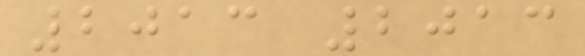2013 2013
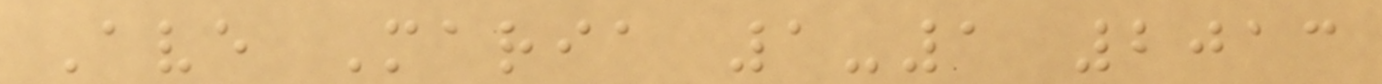Ave Maria 1-1 2013
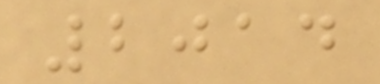2014
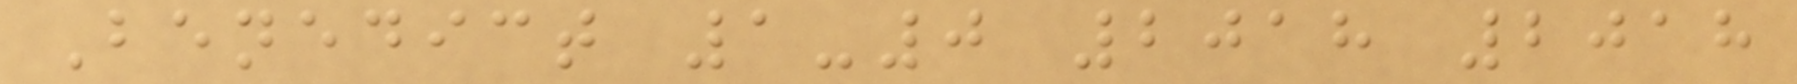Benedict 1-0 2018 2018
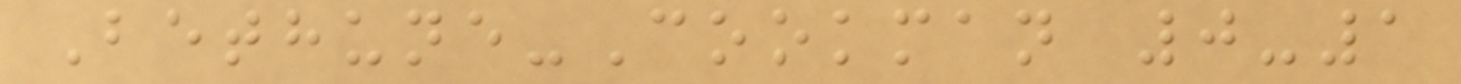Bethune-Cookman 0-1
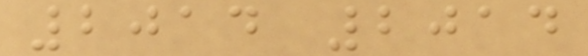2014 2014
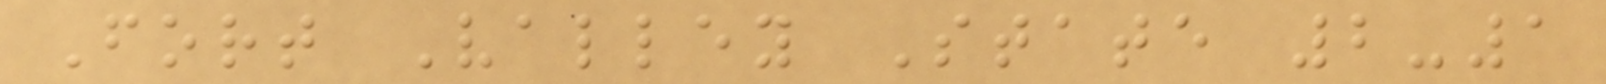Fort Valley State 2-1
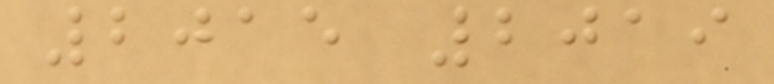2015 2019
